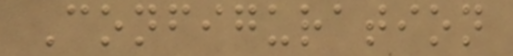Configuration
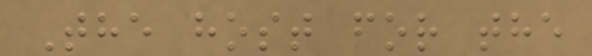The host for the
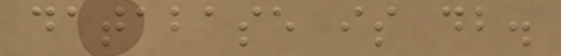database is db.
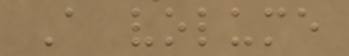A volume
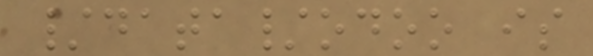/data/odoo is
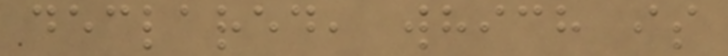declared, which is
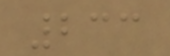233
